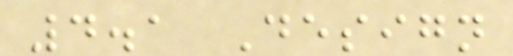4.1 Design
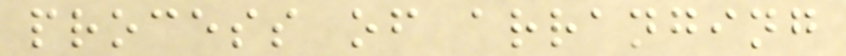process of arranging
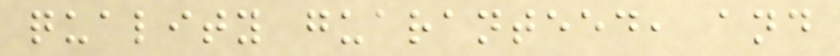quality guaranteed, and
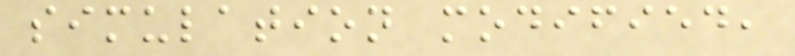simulation modified,
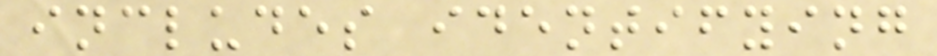includes identifying
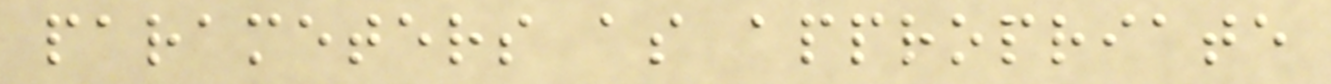parameters as appropriate
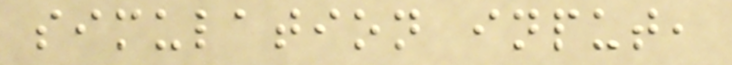simulation input,
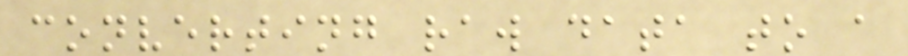converting raw data to a
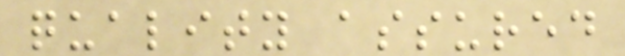quality assured
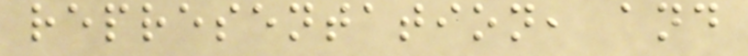representation, and
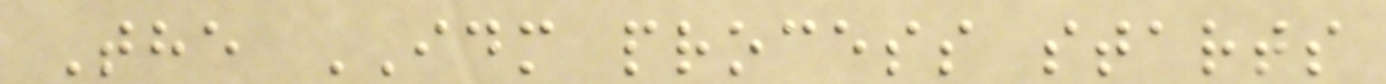The IDM process starts
